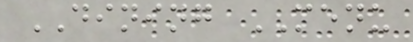DINING MENU
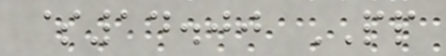$14.00 PP
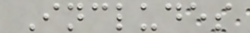Includes
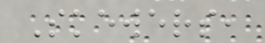Skewers,
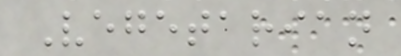Vegetarian
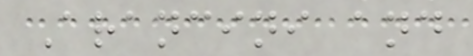Arancini and
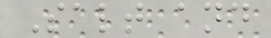Salt and
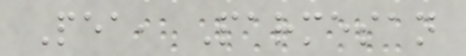Pea, Parmesan
